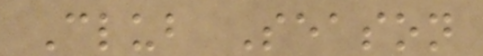Club Season
